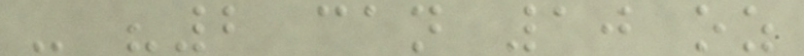- "2 can 10 oz
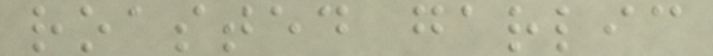roasted garlic
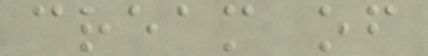cream of
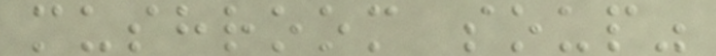mushroom soup"
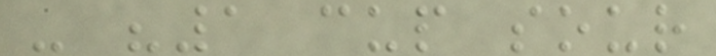- "1 cup sour
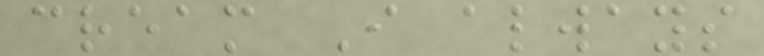cream I always
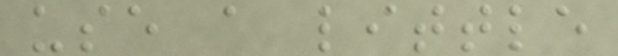use a little
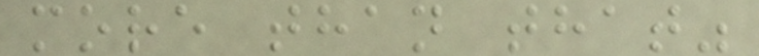more than that"
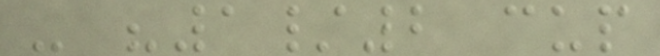- "1/2 cup
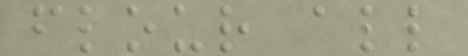flour all
